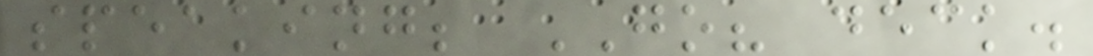speaking; GO? deck.
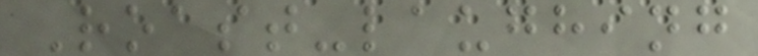Roast-laughing
